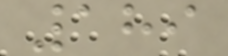189
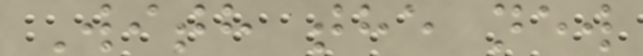With the new
